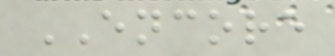ENCORE
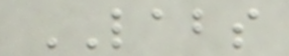LABS
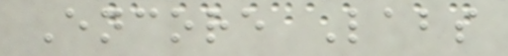Encore Labs
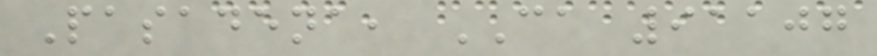Pasadena, CA 91107
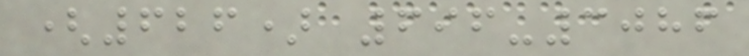(626) 696-3086
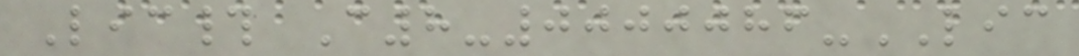Lic# C8-0000086-LIC
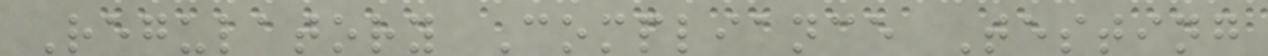Regulatory Compliance Testing
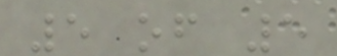5 of 5
